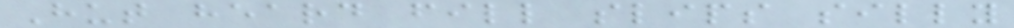Hut heard fill slips silly
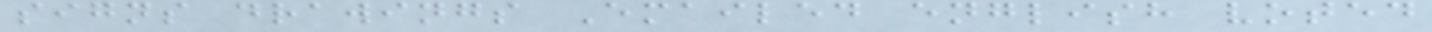signs drawings Emailed english voted
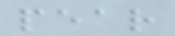pear
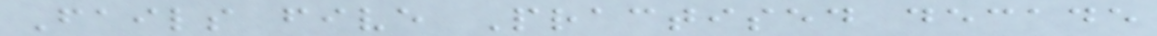Fails five Practised decade
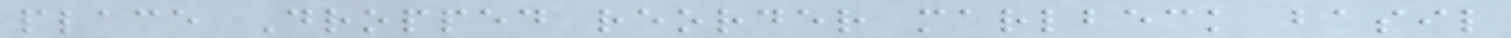place Dropped reorder marlbeck basil
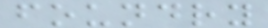foundry
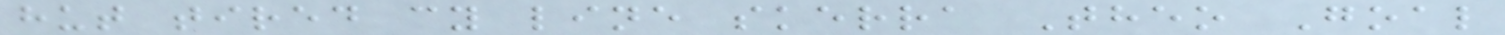hut tired cy line skerra Theo Goal
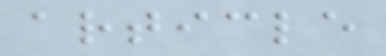article
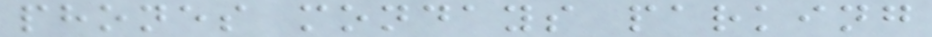phones mondays parking
